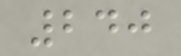240
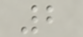2
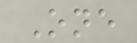One
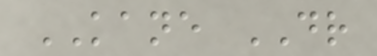KANE DR
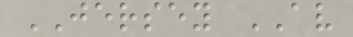JERSEY AV
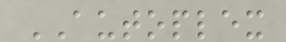AUTOPLEX
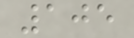105
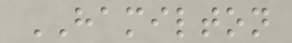HAMILTON
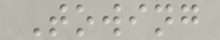Towing
